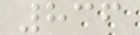836
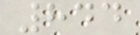844
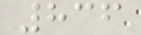836
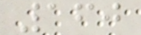160
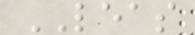LEAS
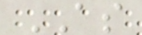AS
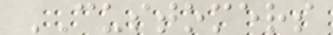CUSTOMERS
